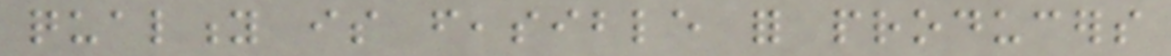quality is feasible for producers
